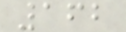162
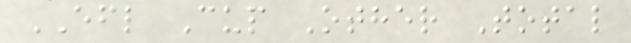EFL Cup Other Total
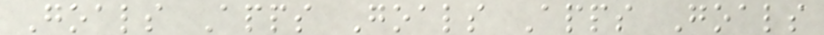Goals Apps Goals Apps Goals
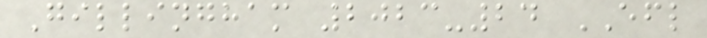Gillingham 2023-24 EFL
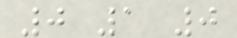0 1 0
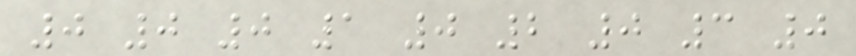0 0 0 1 0 2 0 3 0
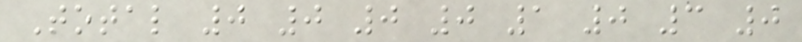Total 0 0 0 0 1 0 3 0
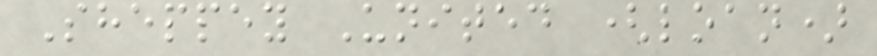Sheppey United (loan)
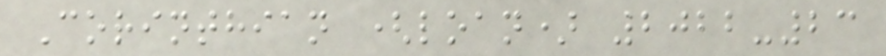Corinthian (loan) 2022-23
